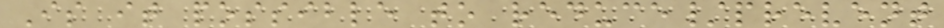Is it possible to reduce/prevent
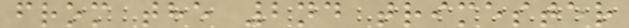from the 2nd trimester
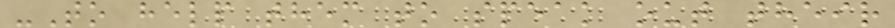-To help them to speak out their
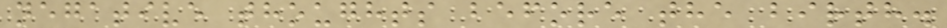negative thoughts before the birth.
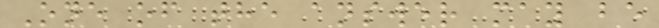One of the answer may be
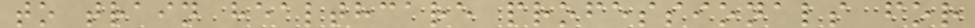to train healthcare professionals for
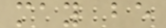may be
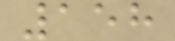158
